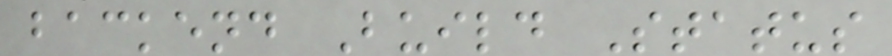backend Build Status
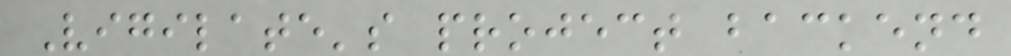Vigilate's project backend
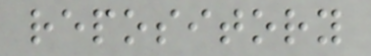repository
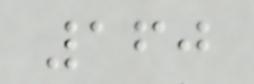160
